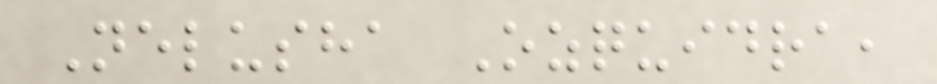Nelusha Ozquidra,
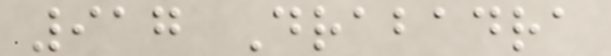917 Drabadra
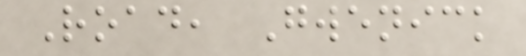Road, Gwenick
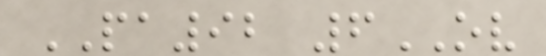PA92 6OV
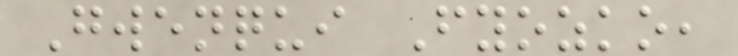Gwenqui Fyozko,
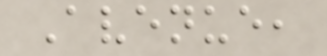Avenue,
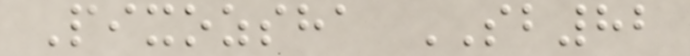Pixozsha SB82
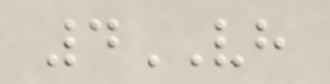4VH
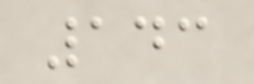143
